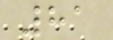81
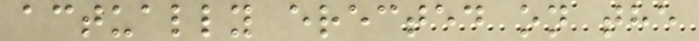actually erected on the
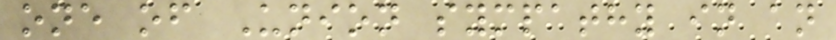one of Union sympathy in an
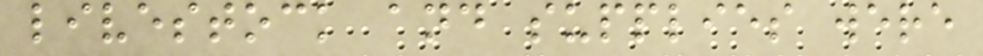livestock and supplies were
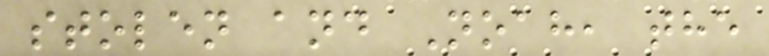stolen and Noah, the
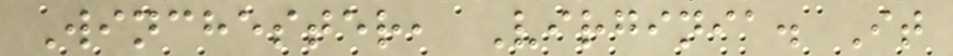Winchester, Virginia. It
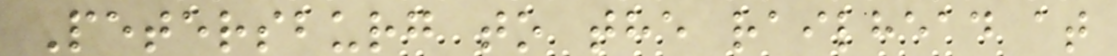Petersburg to the railhead at
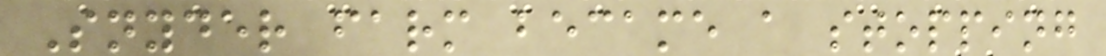Snyder farm became a stopping
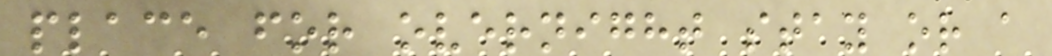place for overnight stay or a
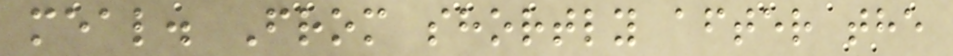meal. From shortly after the
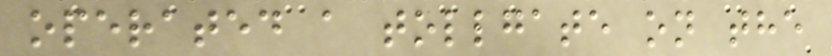operated a tollgate on the
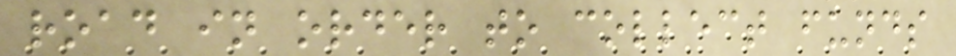road in order to collect funds
